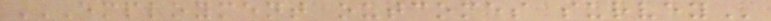EMPLOYMENT OUTCOMES SURVEY
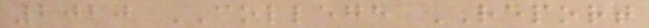2020 COLLEGE REPORT
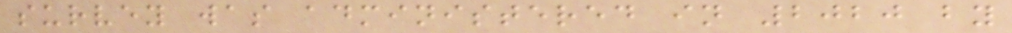survey was administered in 2020 by
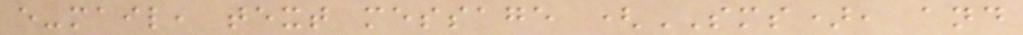e-mail, text message (SMS), and
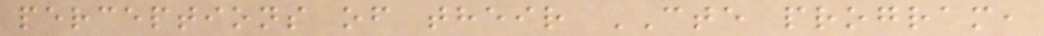perceptions of their CTE program,
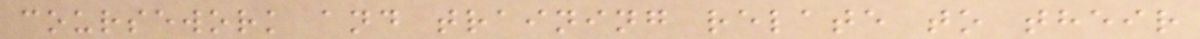coursework and training relate to their
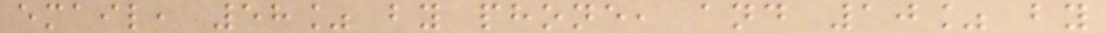email, 58% by phone, and 10% by
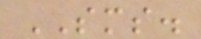SMS.
